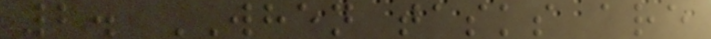2. WHEN tasks are
